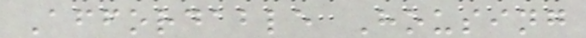Affordable Housing
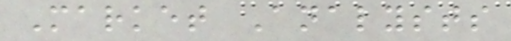Market Analysts
